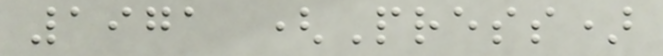1971 (Press)
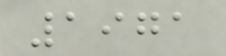1971
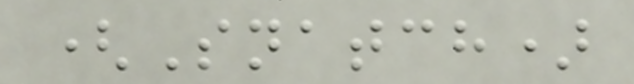(Snatch)
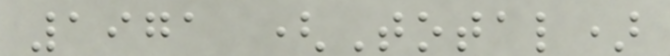1971 (Total)
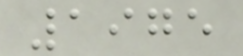1975
